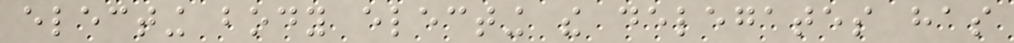electing body electing the delegates has
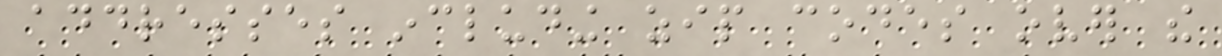addresses including zip codes over the
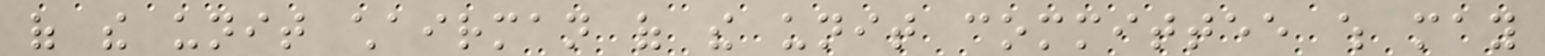of the unit chairman of the unit committee which may
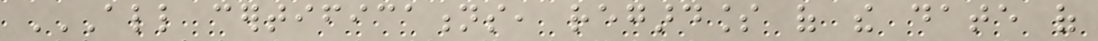ALL CERTIFICATIONS, REGARDLESS OF THE DATE OF
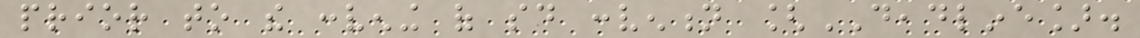prior to the convening of said convention [DEADLINE].
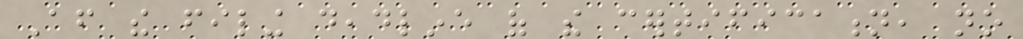After the filing deadline of the certification, no
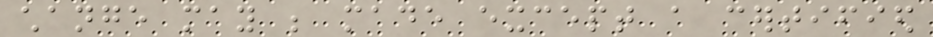change may be made except a certified
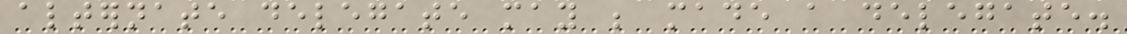alternate delegate may be made a delegate.
